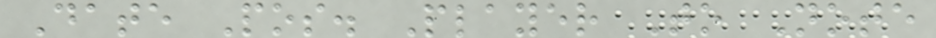Date Pos. Player To Note
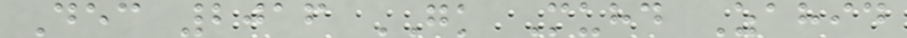Dec 2016 GK Muhd Zahid
